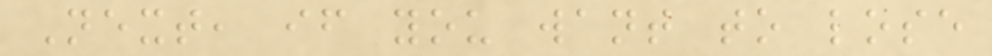Next, if you want to lose
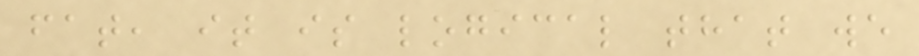fat, it is logical that we
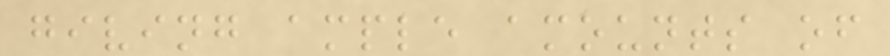giving ample amounts of
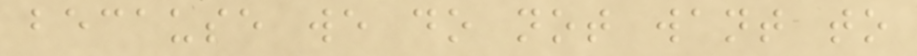because we do not want to
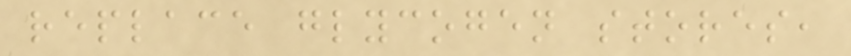replace glycogen stores,
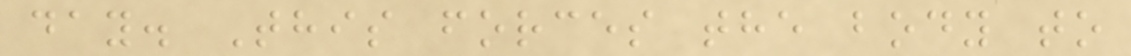day. This forces the body to
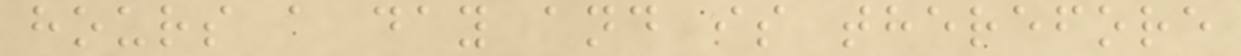hours a day and is therefore
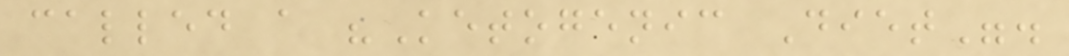called a "Ketogenic Diet".
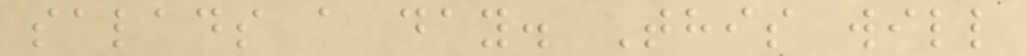salads a day. This will
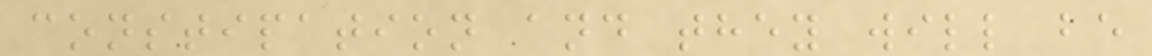constipation and they will be
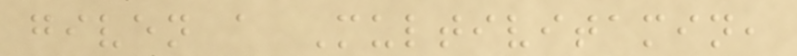given a Multivitamin,
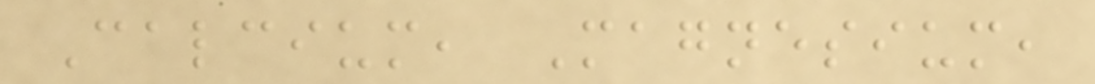Calcium, Magnesium,
